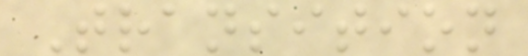Transition
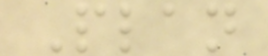Plan
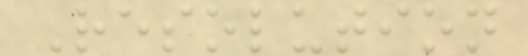Resolution
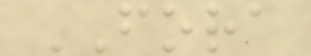FORA
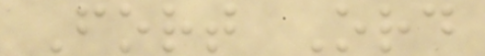Fort Ord
